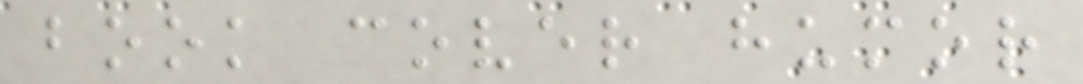book cover humor
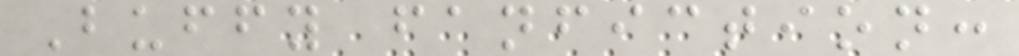Buffy fanfiction:
